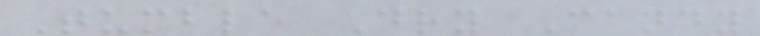Tumble Dry Candy
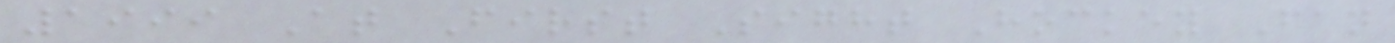1999 At First Sight Hockey Fan
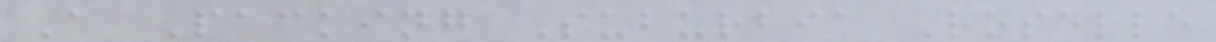A Packing Suburbia Roselle
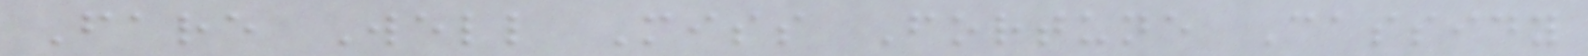Fare Well Miss Fortune Cassidy
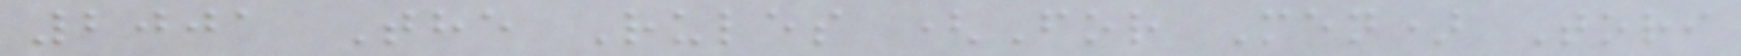2001 The Rules (For Men) Tori
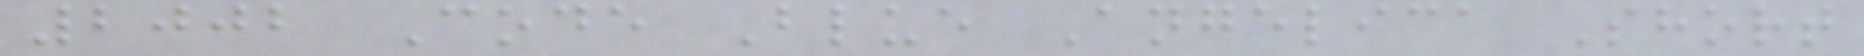2002 Code Blue Angelica Short
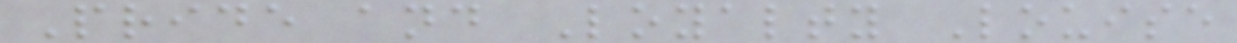Pride and Loyalty Louise
